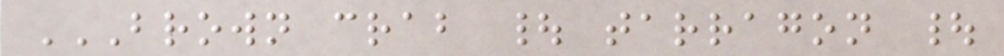BROWN CRAB | TARRAGON |
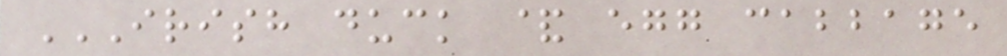IRISH DUCK & EGG CABBAGE
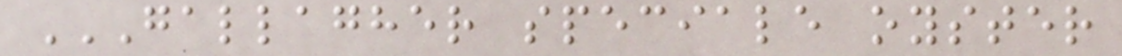GALLAGHER SPECIALE OYSTER
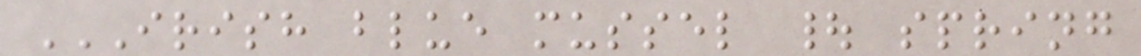IRISH BLUE MUSSEL | SPRING
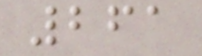261
